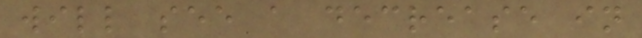will see a decrease in
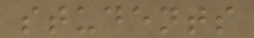students
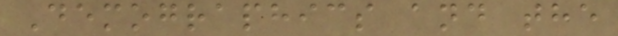Demographics and the
